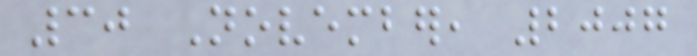30 November, 2007
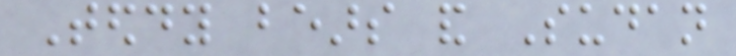Teddy bears and Sudan
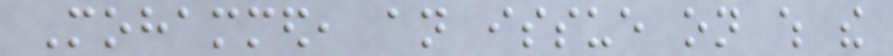Mohammed, an issue on which the
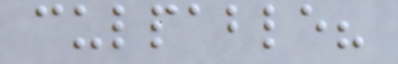culpable?
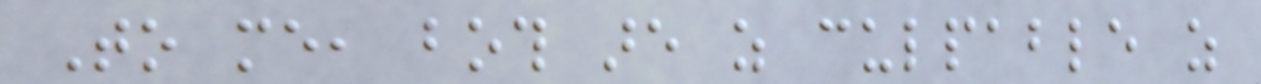To me, both are as culpable as
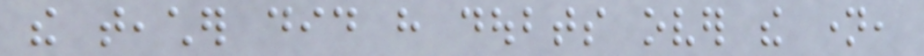the teacher did have doubts over the name,
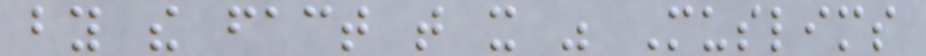by the fact that it was Muslims
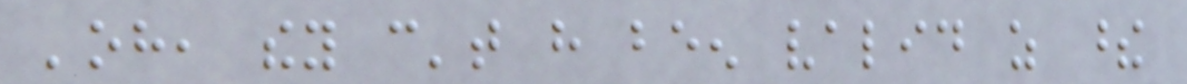'oh, they can't have been valid as these
